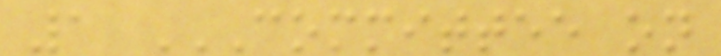1 COMMITTEE ON
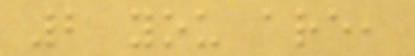2 you are,
